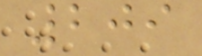209
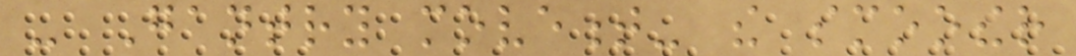- Gantry movement- the smoother
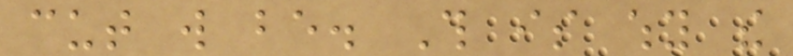cut will be. This is why the
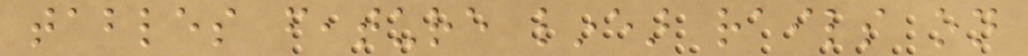tables feature linear rails on
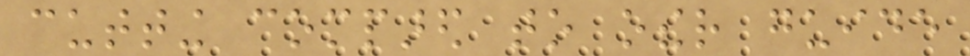cutting compared to other guide
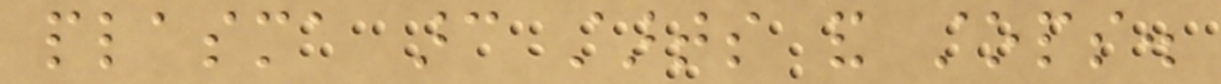plasma arc starts and stops.
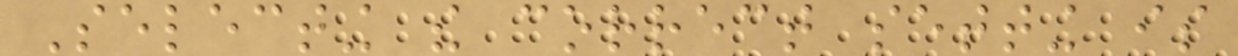Selecting the correct setting is
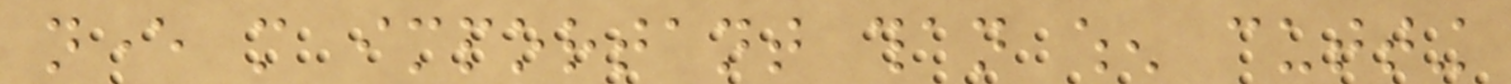never more important than when cutting
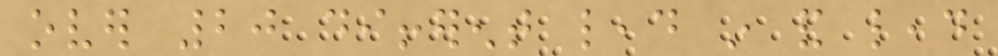over 20 different lead in and lead
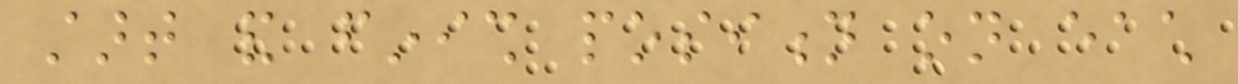start and finish position on each
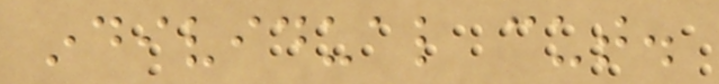individual cut.
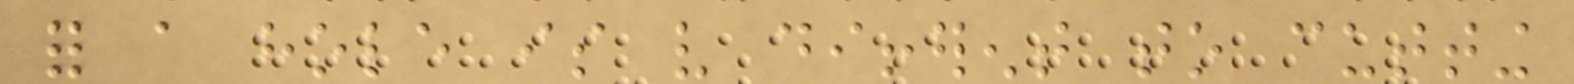for a hole is very different to cutting
